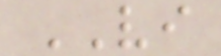VI
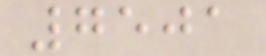7501
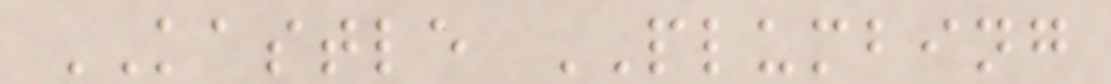KASTLE PLUMBING
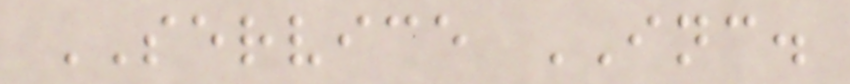SERVICE INC.
